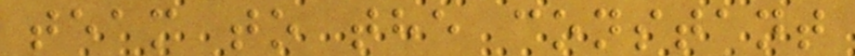team to the constant
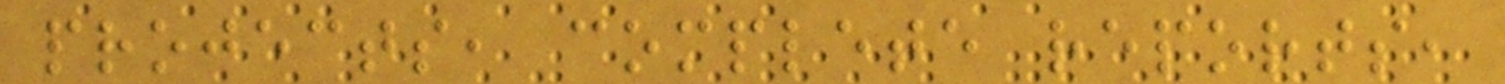projects, complete reports,
